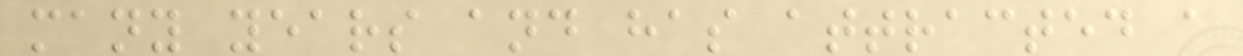many years and has attracted a
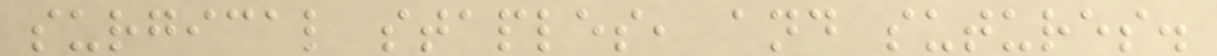surgical staples, and sutures.
